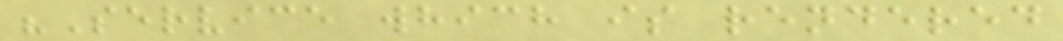"Service which is rendered
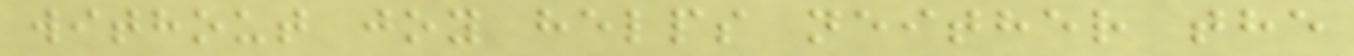without joy helps neither the
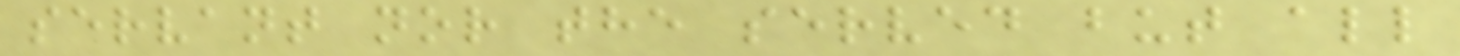servant nor the served but all
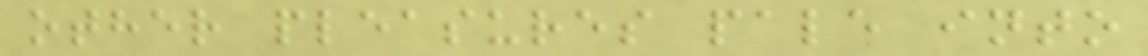other pleasures pale into
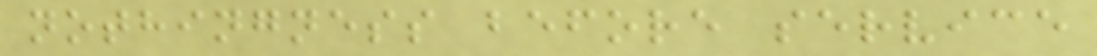nothingness before service
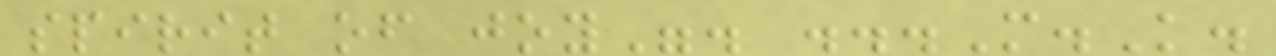spirit of joy". ...M.K.
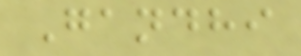Gandhi
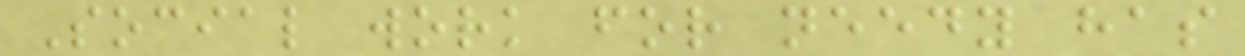Social work for needy has
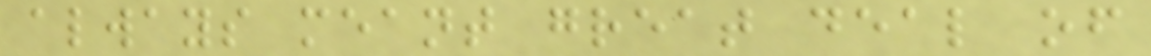always meant great deal of
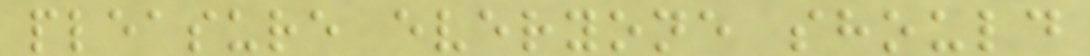pleasure everyone should
